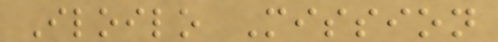Iloilo Mission
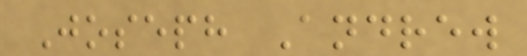Joseph Andrew
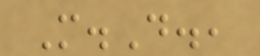M.D.,
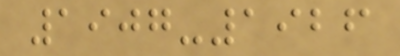1907-1926
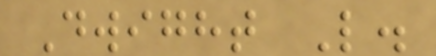Dwight L.
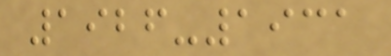1926-1931
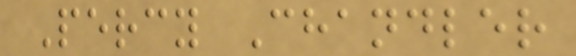Percy Chandler
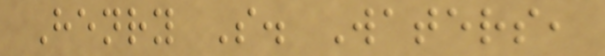Henry S. Waters,
